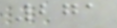271
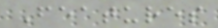Features
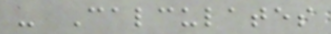- Calculates
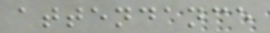attendance
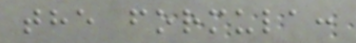the formula:
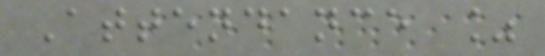Attendance %
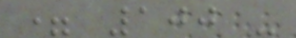= 100 -
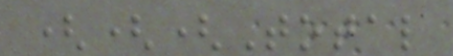(((Total
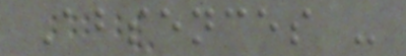Absences -
